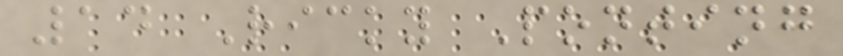14 Ricky Ponting
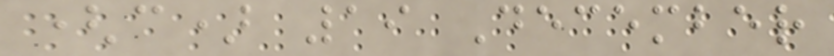(c) 19 December
